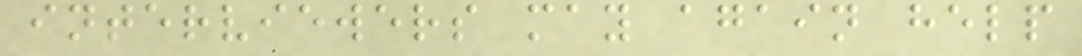interviewers may again help
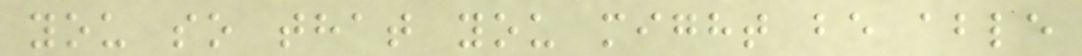you so that you might be able
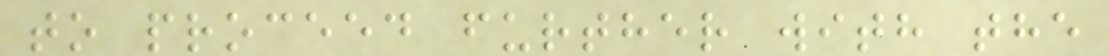to proceed further with the
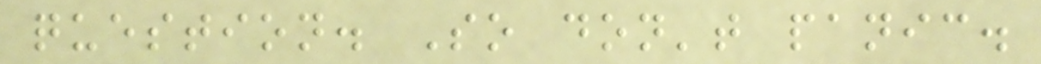question. So don't panic.
